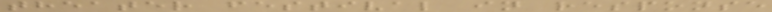theater festival in response
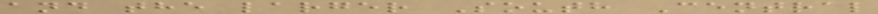and the larger South Central
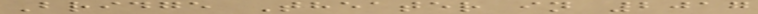Bridge Theater in 2017
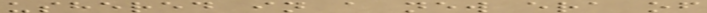ushered in a new era of
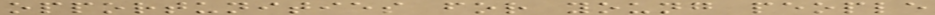opportunities for young people
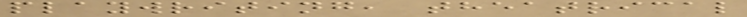playwriting, theatrical
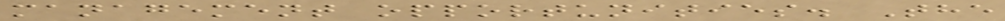management opportunities. The
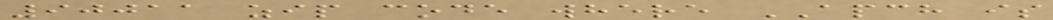90011 zip code where APCH is
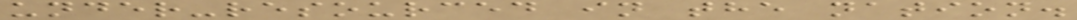under-resourced in the nation.
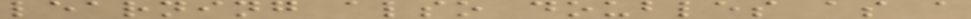learning also doubles as a
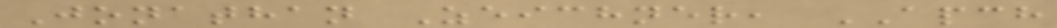Jonathan Zeichner, APCH
